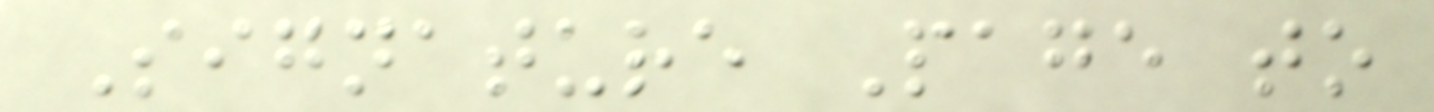Signature Page to
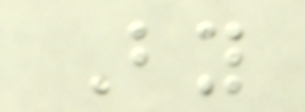By
